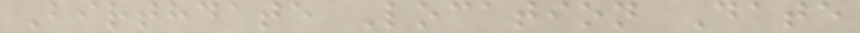Birthdate Location Date
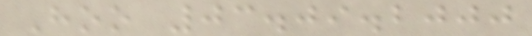Hoo 03.09.2000
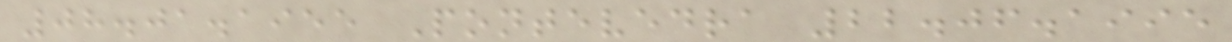08.01.1955 Pontevedra 22.06.1995
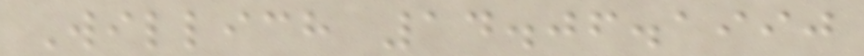Willich 14.06.1990
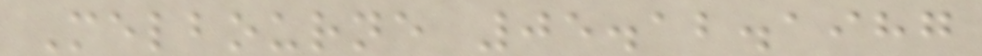Melbourne 05.12.1987
